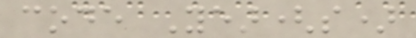code Year(s)
